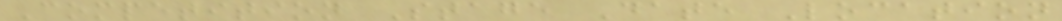Competition Stage Date Location
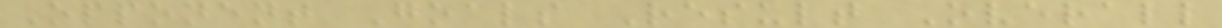Opponent Goals Result Overall
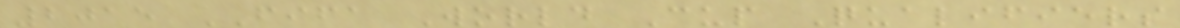2015 FIFA World Cup Qualifiers
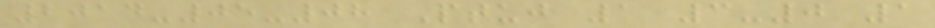2014-05-08 Ptuj 1 3-0 1
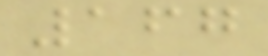167
